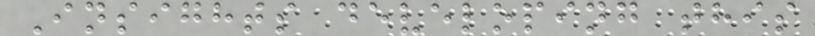Insights developing this
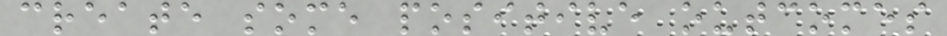create some positive outcomes
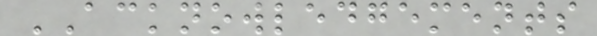ACKNOWLEDGEMENTS
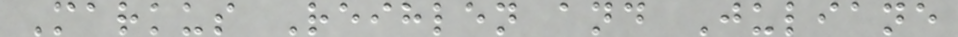Markus Reihlen and Juliane
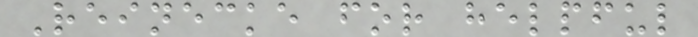Reinecke for helpful
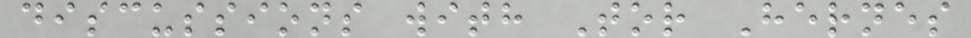discussions with Tor Hernes
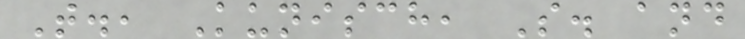T., Kunisch, S. and
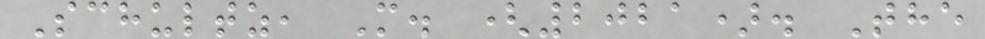Schultz, M. (2021). The
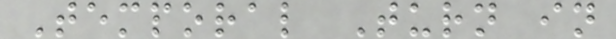Temporal Turn in
